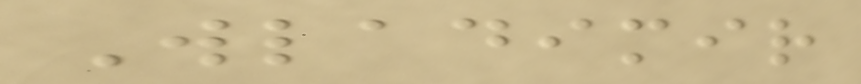Wladimir
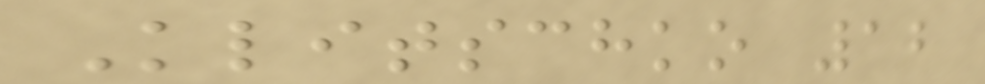Klitschko 12
